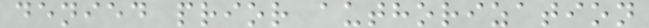denied prior authorization
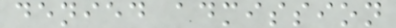denied admission
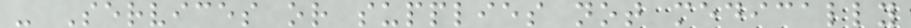- Services or supplies not medically
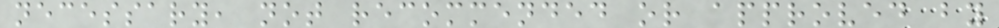necessary, not recommended or approved by
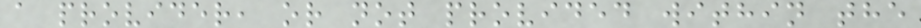a provider, or not provided within the
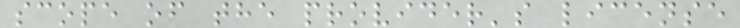scope of the provider's license
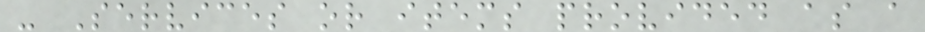- Services or items provided as a
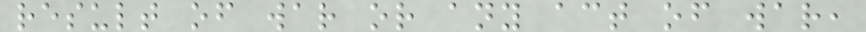result of war or any act of war,
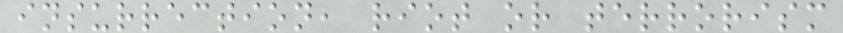insurrection, riot or terrorism
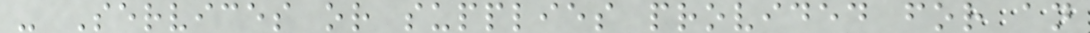- Services or supplies provided for an
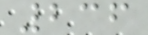236
